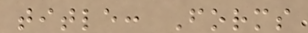title: Forms
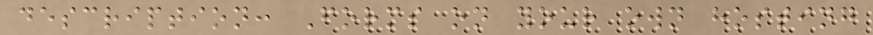description: Forms on your own hosting
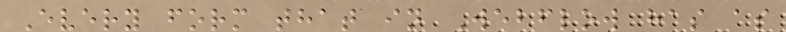Every form that in Webflow has as
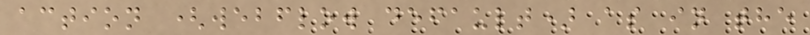action (webflow default) as in the
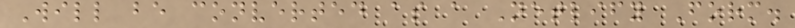Will be converted as a Netlify Form.
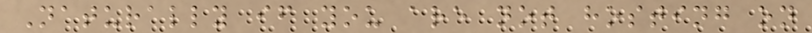Naturally if you are not hosting on
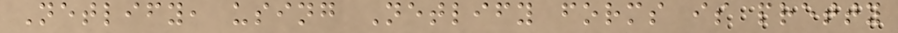Netlify, using Netlify forms is pretty
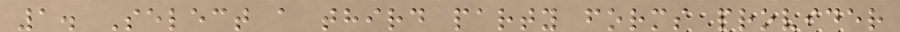1. Select a third party forms provider
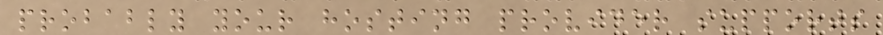probably your hosting provider supports
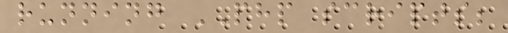running PHP scripts;
